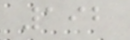192
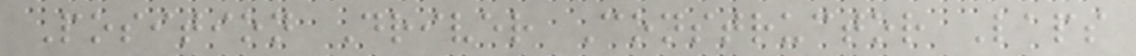Position Driver Constructor Laps
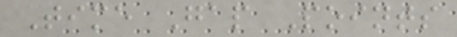Time Gap Points
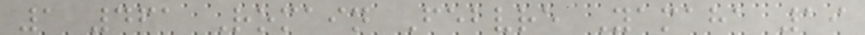1 461 Romain Febvre Yamaha 19
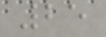25
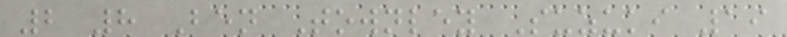2 8 Ben Townley Suzuki 19
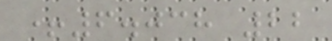+6.038 22
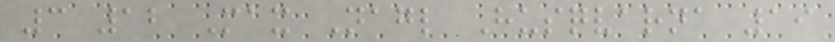3 12 Max Nagl Husqvarna 19
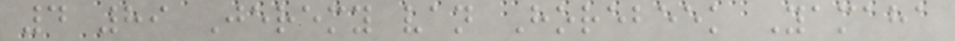4 89 Jeremy van Horebeek Yamaha
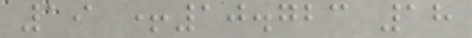19 +10.723 18
